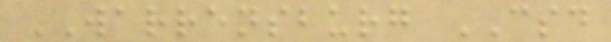WARRENSBURG CSD
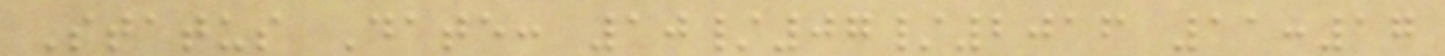Status Date: 10/07/2016 11:17
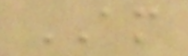AM
